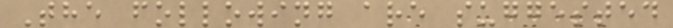The following are suggested
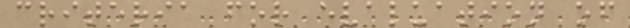criteria for evaluation of
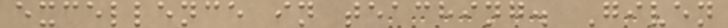excellence in teaching. Given
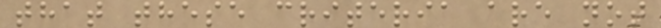that these criteria are not
